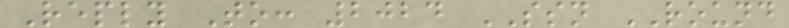Reply To: 2024 SSN ROUND
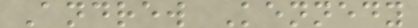Andrew Kennedy
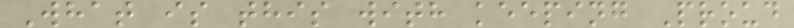What is this with keeping Proud
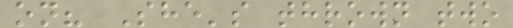on? She's thrown two
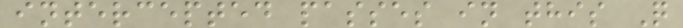intercepted passes in this Q
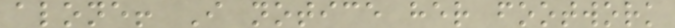alone! I notice her footwork
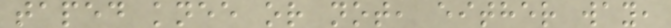taped knee or not, either way,
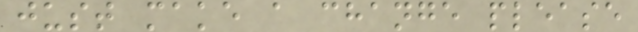just make a change please
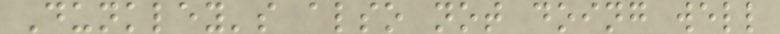Dunkley's also not doing well
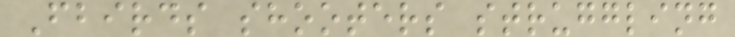Fbirds shooters struggling
